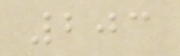203
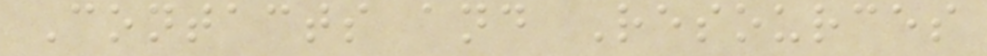Contacts and Resources
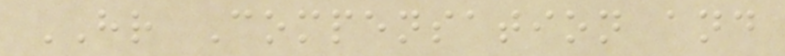HR Compensation and
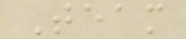Team
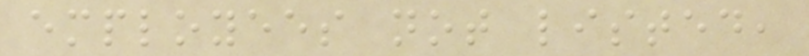employees not listed,
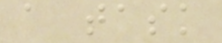a task
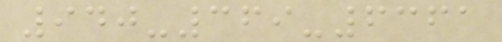940-369-6361
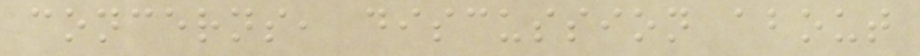concerns, discussion about
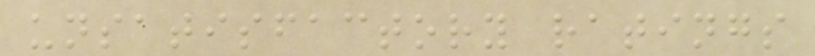unsatisfactory ratings
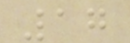17
